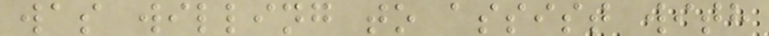was willing to assist with
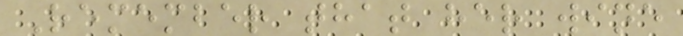Remember that her wine
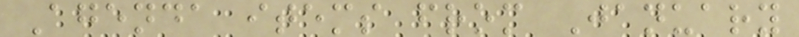Agenda items from January
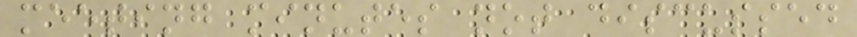meeting minutes not discussed
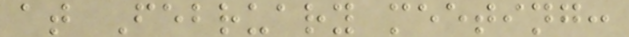at February meeting:
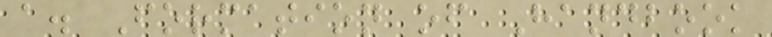a. Formation of Handbook
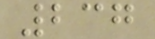237
